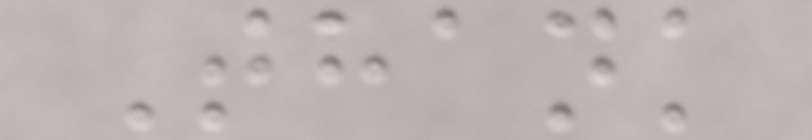Thank
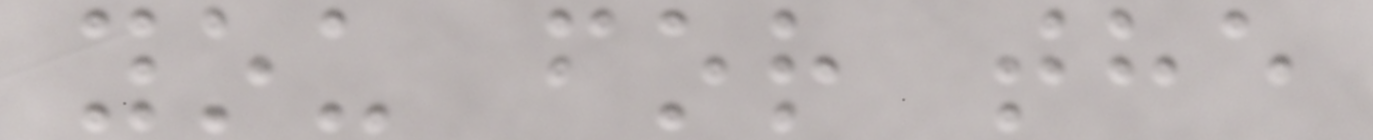you for the
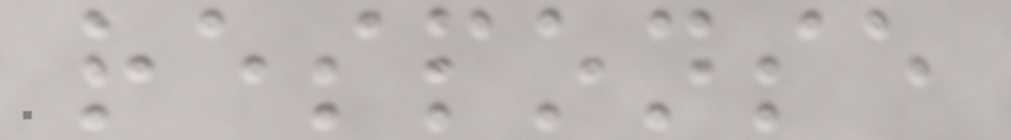response
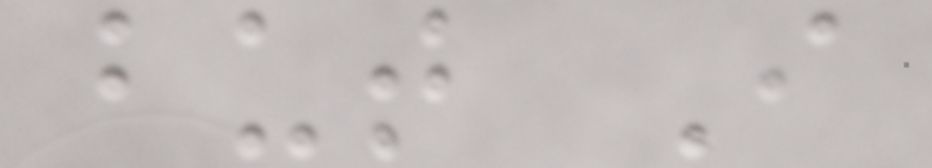but I
